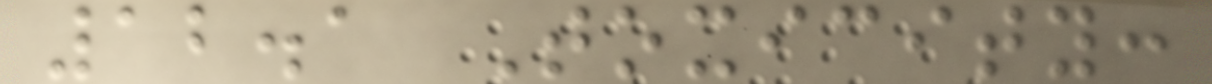12.1 Toxicity:
